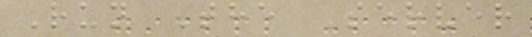Run The Server
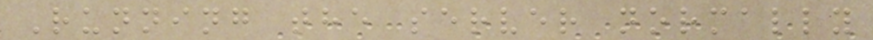Running the server normally
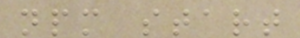npm start
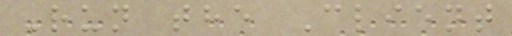Run the Client
